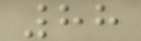88
